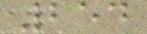254
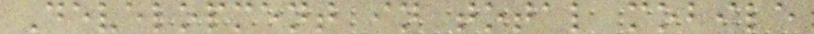Development in total mobile
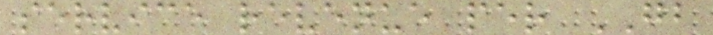service revenue per GB
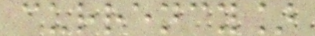currency]
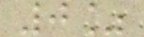0%
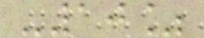-10%
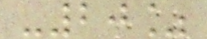-20%
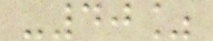-40%
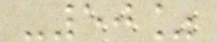-50%
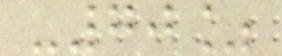-70%
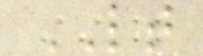LT
